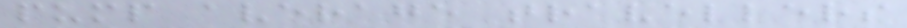pump average travellers
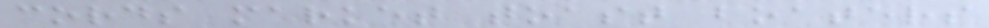cords market toast boaters
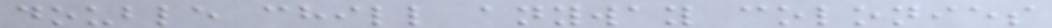double chill anyway colonies
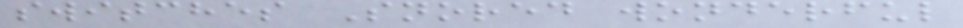switches Snored wonderful
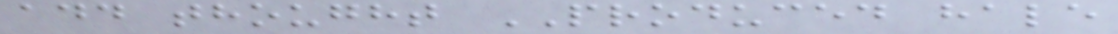add thought PRODUCED hale
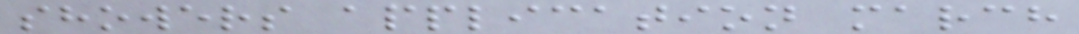showers application march
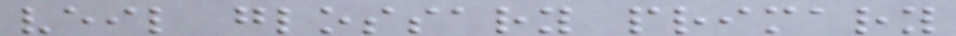veil glossary primary
